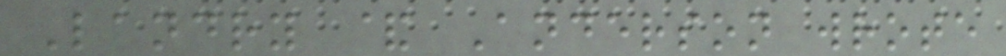Landry & Anderson wrote
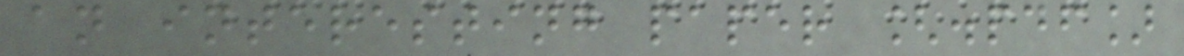an interesting paper [.pdf]
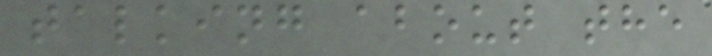talking about the
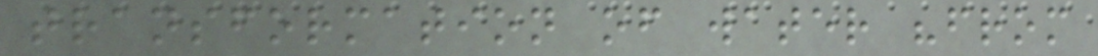transformation of water "from
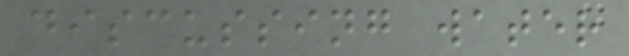discussing water
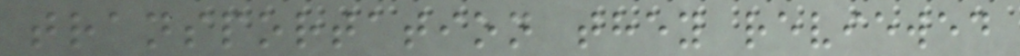transportation they reviewed
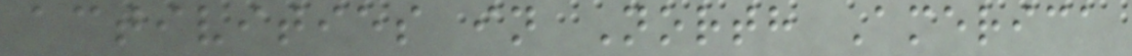activities in North America
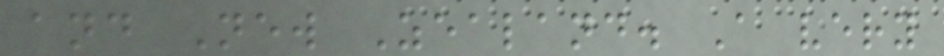and New Zealand. A very
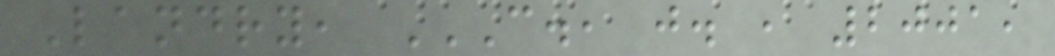Landry, C., J. , 2001,
